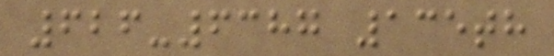626-6387 135th
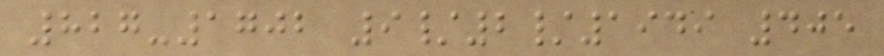827-1702 9/2/1949 405
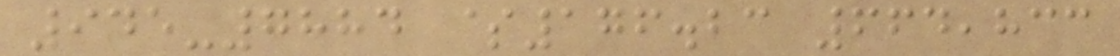945-7884 $176.23 664,833
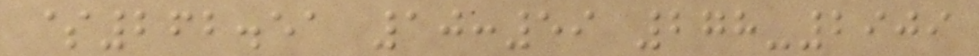$262.51 10:59 278-2909
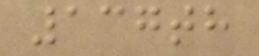137th
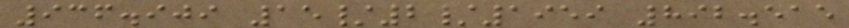936.909 15/2/1959 892.515
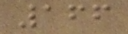166
